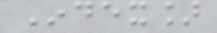Index]
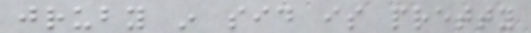jruby in sid is pretty
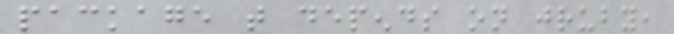package that depends on jruby,
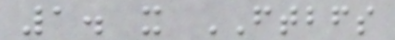1. it FTBFS
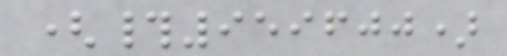(#959600)
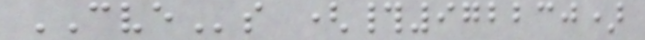CVEs (#972230)
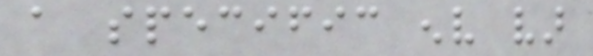a specific env var
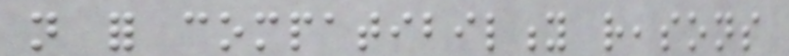not for compatibility reasons
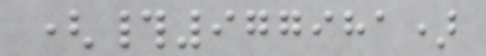(#977981)
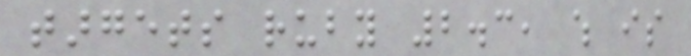targets ruby 2.3, which is
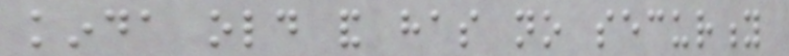kinda old and has no security
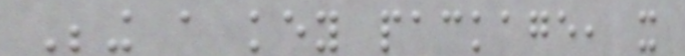Being a key package, it
